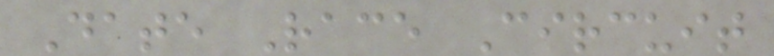Date Race Circuit
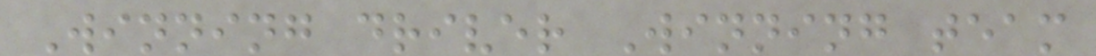Winning driver Winning team
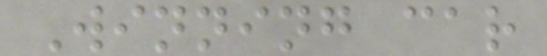Winning car
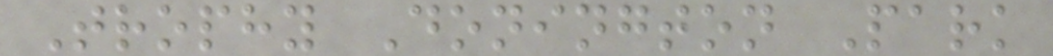Trophy Donington Park
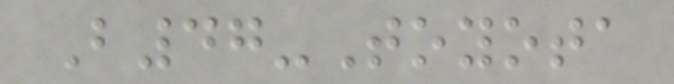B47-Toyota
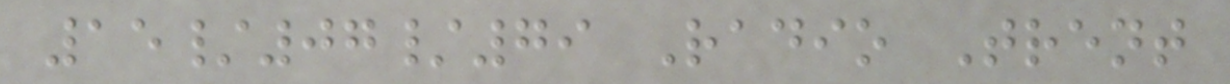15/07/79 Radio Trent
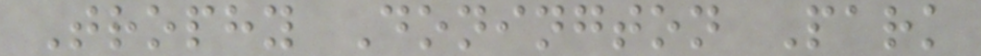Trophy Donington Park
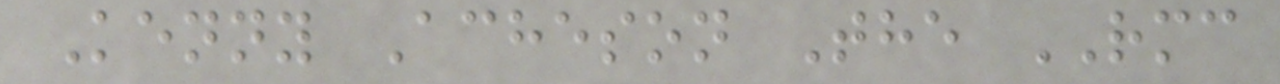Kenny Acheson The RMC
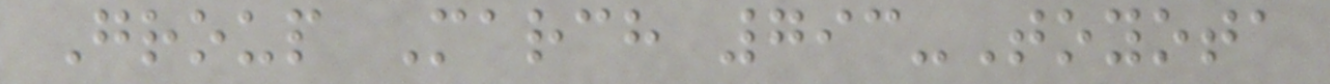Group March 793-Toyota
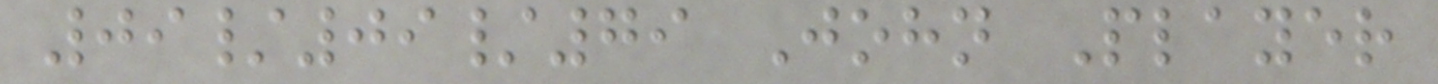09/09/79 John Player
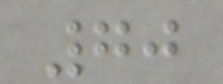70
